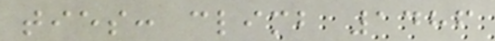ties: climb 1486
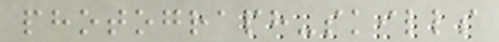photograph-skills
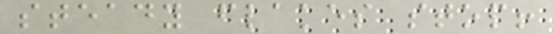steady flakes stop!
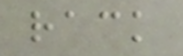rack
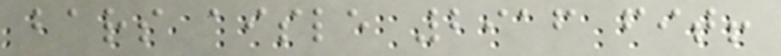bars aisle 2916 fit!
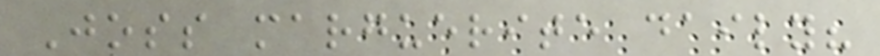Joss marguerite daily?
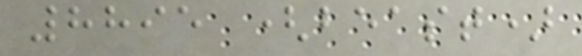8895 (beast)
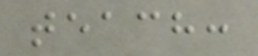teach:
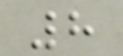8
